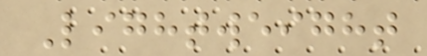Lightweight
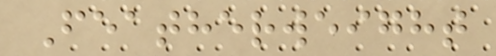Featherweight
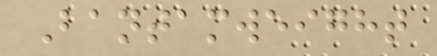Bantamweight
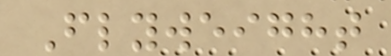Flyweight
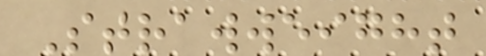Strawweight
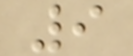9
